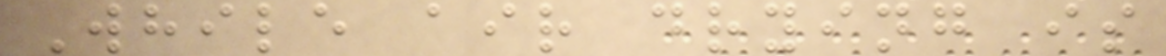While air drying is
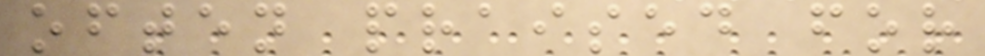often praised for
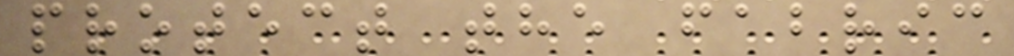protect the fabric
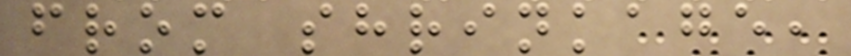from shrinkage,
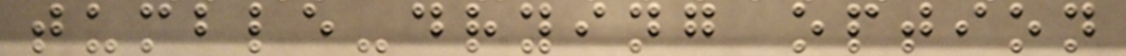tumble-drying option
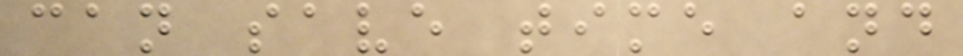can save time and
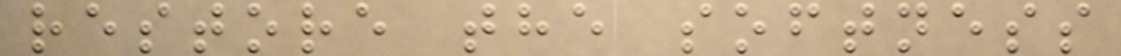restore the softness
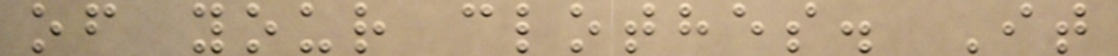of your clothes. It
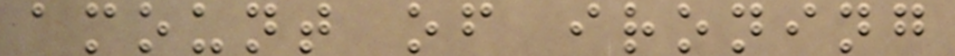amount of ironing
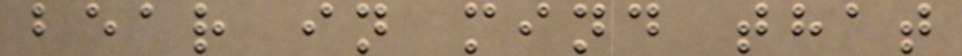bear in mind that
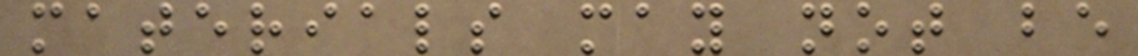materials may not be
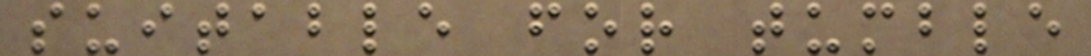suitable for tumble
